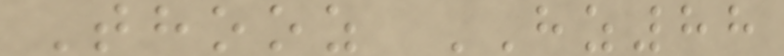Thooz HZ88
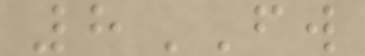8FW
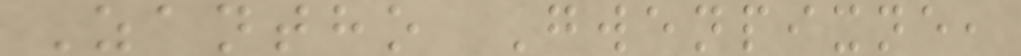Zantho Gwenpixne,
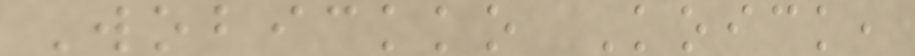Wobickko Koick,
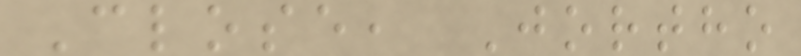Close, Jortho
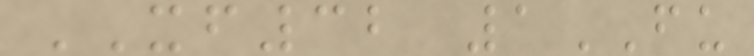XF32 1FU
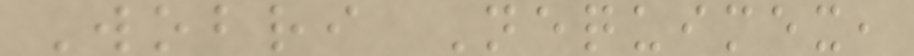Wobri Nequimex,
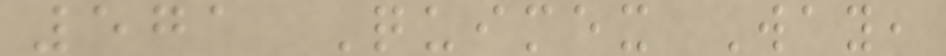571 Quimex Way,
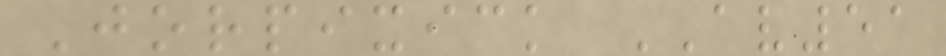Jorpixick AV51
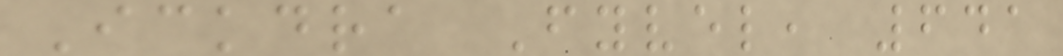Ickdra Fyvel, 641
